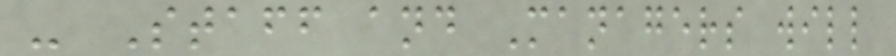- Staff and Managers will
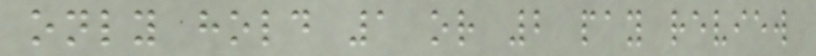only hold 1 or 2 pay review
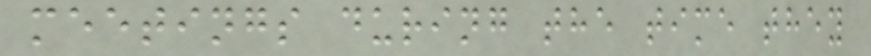meetings during the time they
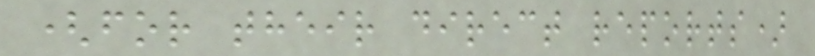(for their direct reports)
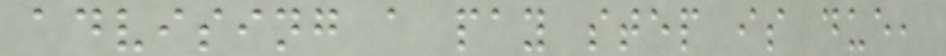advising a pay step is due,
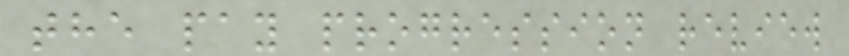the pay progression review
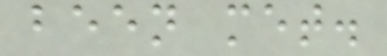been met.
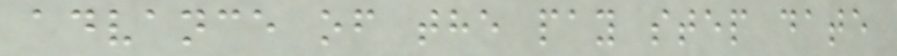advance of the pay step date
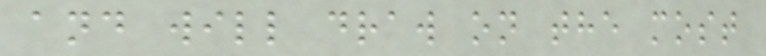and will draw on the most
